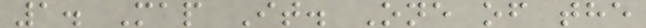1. Map It. One of the
